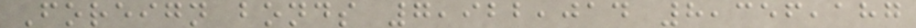Foreign bonds 7,922,014 8,356,187
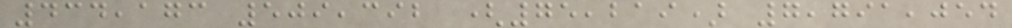434,173 509,392 (75,219) 7,791,054
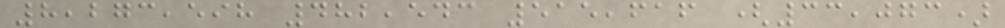8,273,598 482,543 515,616 (33,073)
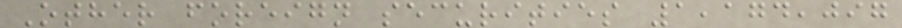Other foreign securities 1,174,097
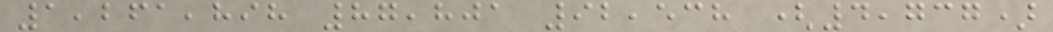1,261,898 87,801 92,538 (4,737)
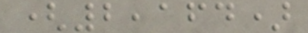(2,164)
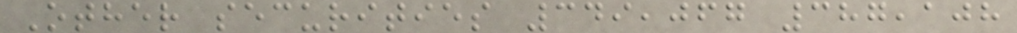Other securities 349,067 387,108
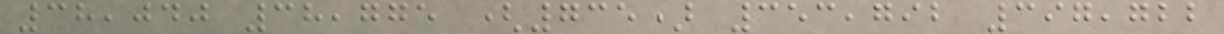38,040 38,775 (735) 353,792 397,722
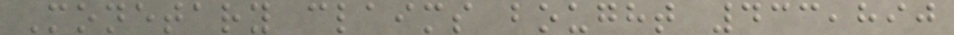Monetary claims bought 433,890
